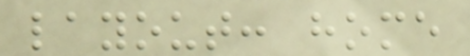layout: home
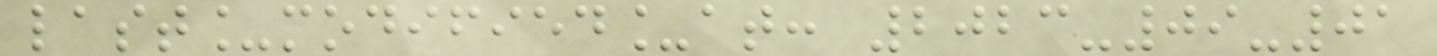last_modified_at: 2023-09-01
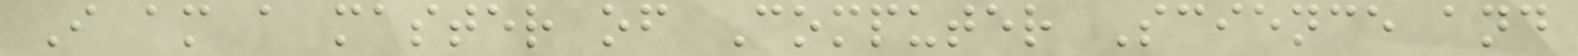I am a master of Computer Science and
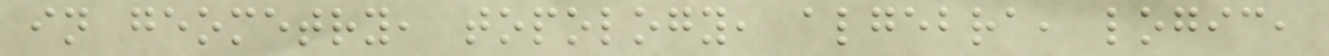in geometry, topology, algebra, logic,
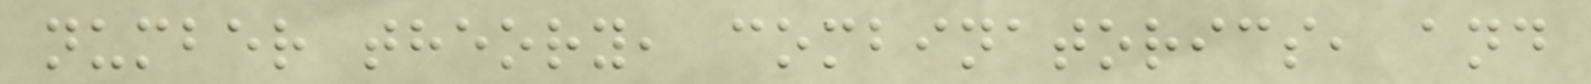number theory, combinatorics, and
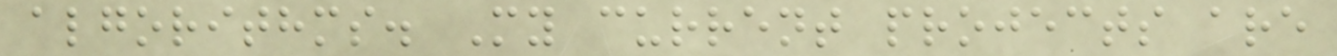algorithms. My current projects are
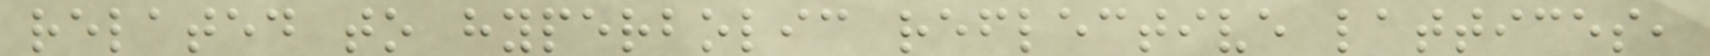related to hyperbolic reflective lattices,
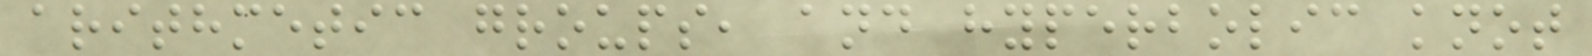arithmetic groups, and hyperbolic knot
